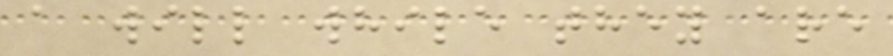a will while they are
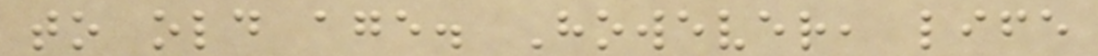to old age. However, life
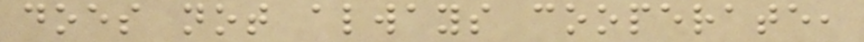does not always cooperate,
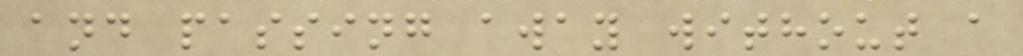and passing away without a
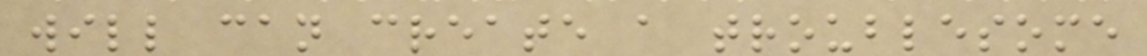will can create a troublesome
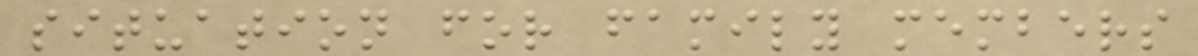situation for family members
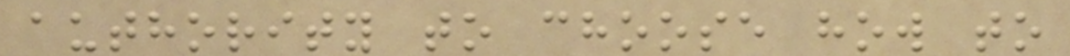authority to choose how to
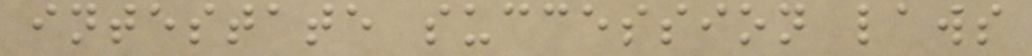intestate succession laws
